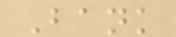Bank
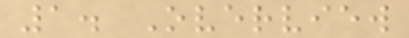1. Overview
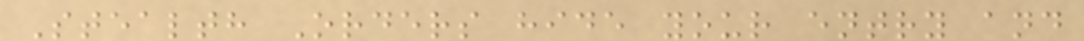Stealth Orders hide your entry and
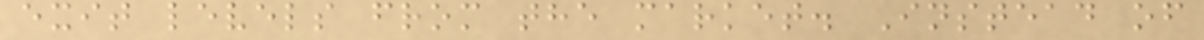exit levels from the market. Instead of
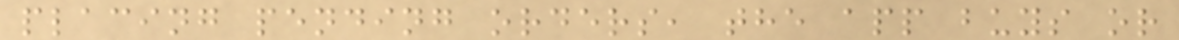placing pending orders, the app buys or
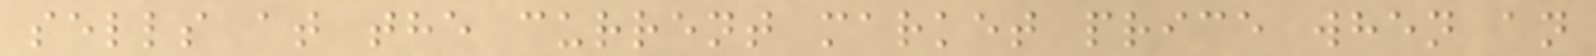sells at the current market price when an
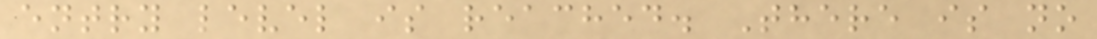entry level is reached. There is no
